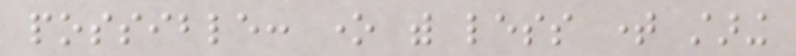possible: one with less time staring
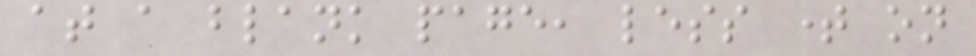at a blank page, less time on
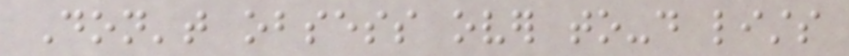Don't obsess over to-do lists
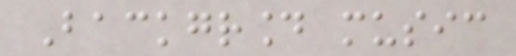Background music
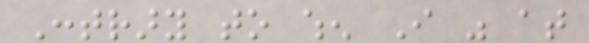Contrary to when I was at
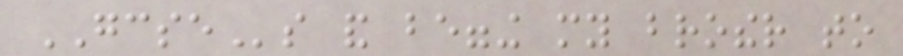GCSEs and begging my brother to
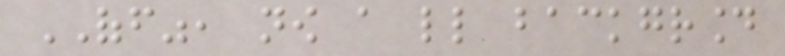OFF", now a little background
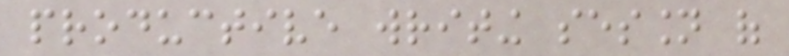productive writing session of
